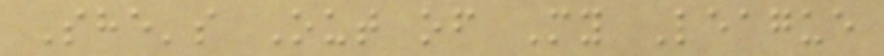She's Out of My League
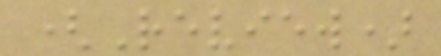(Review)
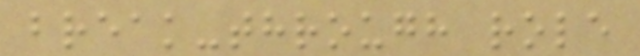break-through role
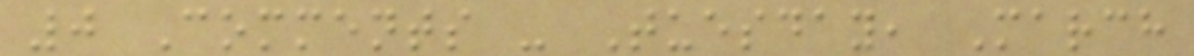0 Comments - Tuesday, March
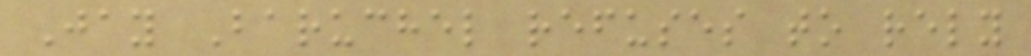Jay Baruchel refuses to rely
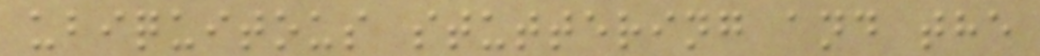ubiquitous stuttering and the
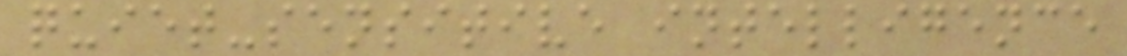quiet-sensitive intelligence
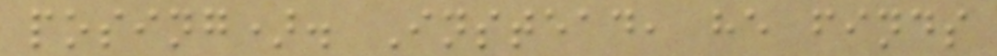posing). Instead, he finds
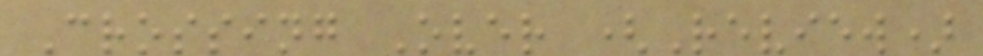Crossing Over (Review)
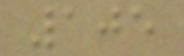105
